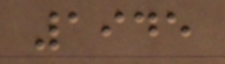1945
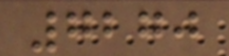7270
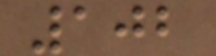102
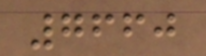7660
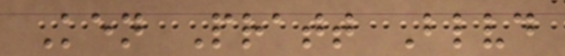Ken Pratt Blvd
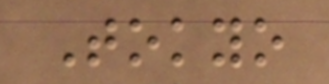Tokyo
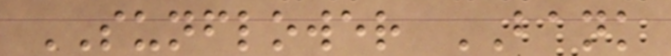SUNFLOWER BANK
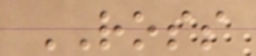ROSS
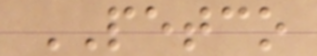PETCO
